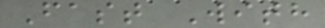Fast With
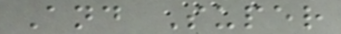And Super
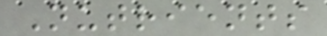Nutrients
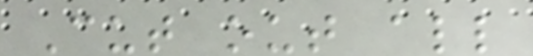Cut out all
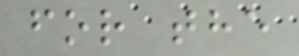for the
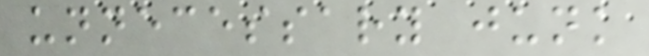unnecessary junk
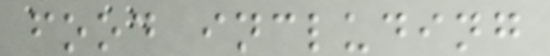food including
